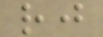rj
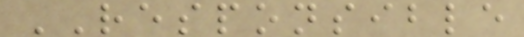RESPONSIBLE
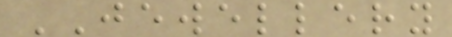JEWELLERY
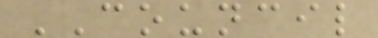COUNCIL
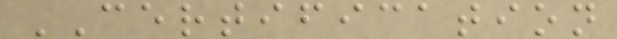CERTIFICATION
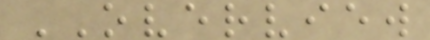OVERVIEW
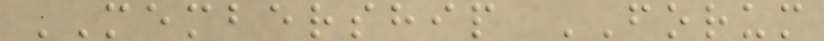MEMBERSHIP FORUM
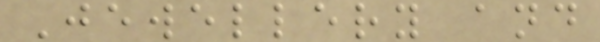Jewellery and
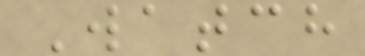Watch
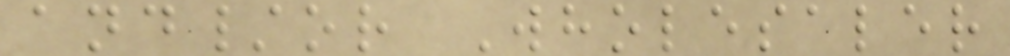and/or Wholesaler
